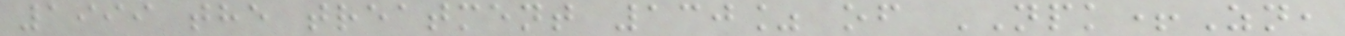1999 the treatment 130% of NPK+Zn,
